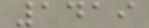1419
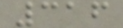316
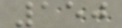150
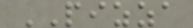PIZZA
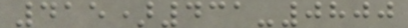415)431-0800
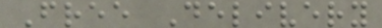Free Delivery
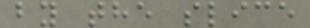by the slice
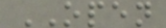OPEN
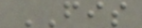FIS
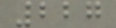227
